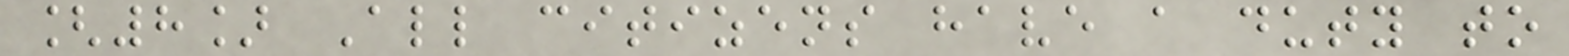[8] All citizens have a duty to
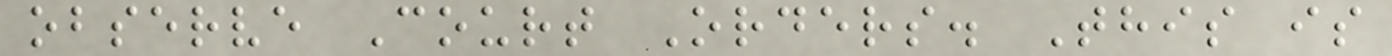observe Court Orders. This is
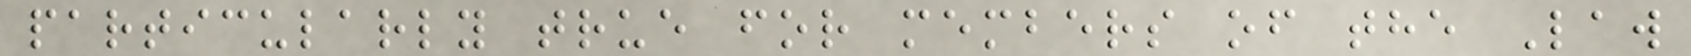particularly true for members of the Law
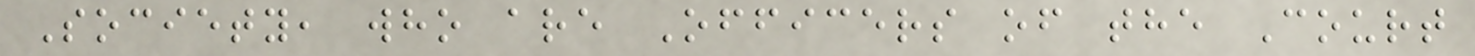Society, who are Officers of the Court
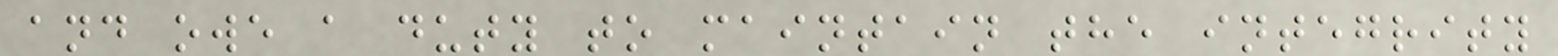and owe a duty to maintain the integrity
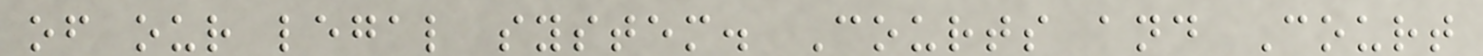of our legal system. Courts and Court
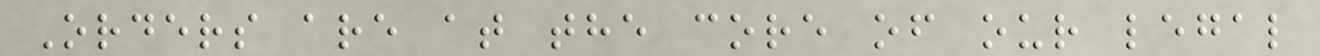Orders are at the core of our legal
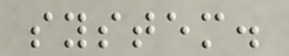system.
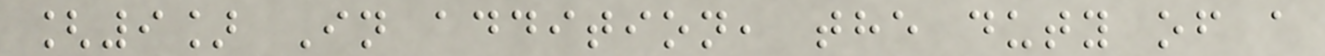[9] In addition, the duty of a
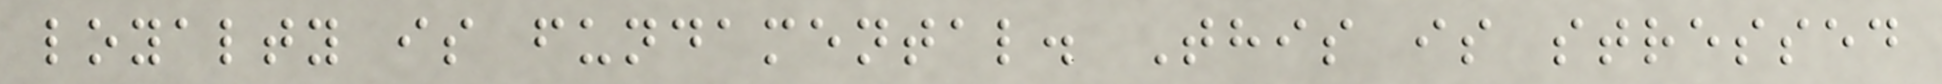loyalty is fundamental. This is stressed
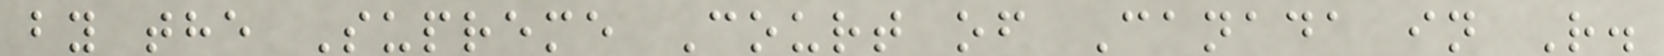by the Supreme Court of Canada in R.
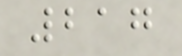217
